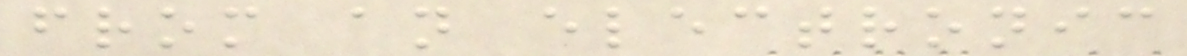from an electronic
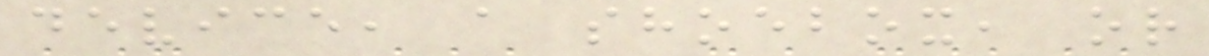device, a shoebox, or
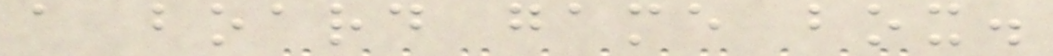a board game box.
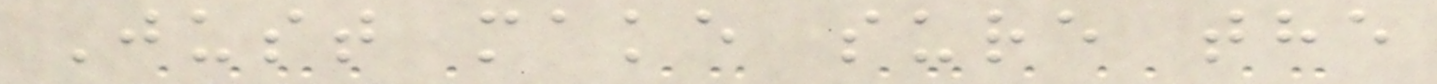Just make sure the
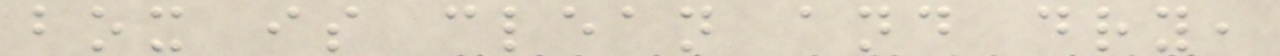box is clean and dry,
